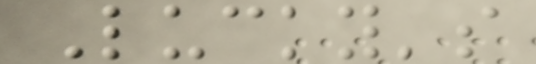Lucky's
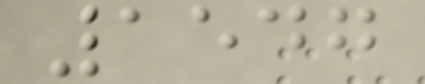1547
